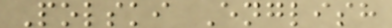Polski English
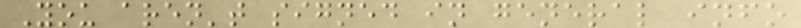You aren't signed in general info
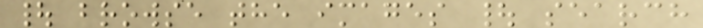| browse the images | search
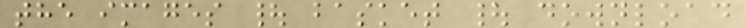the images | basket | download
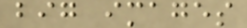big images
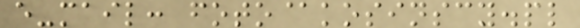e-mail: foto@kosinscy.pl
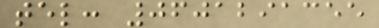tel: 0601291355
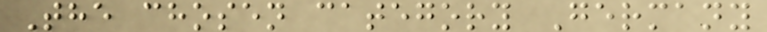The chosen category Germany
